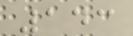143
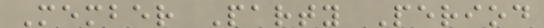Member Party Period
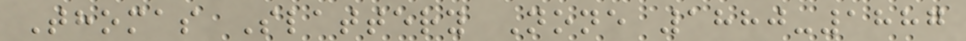Thomas Slattery None 1880-1887
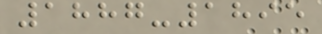1887-1895
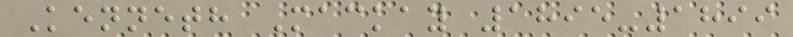Kenneth Mackay 1895-1899
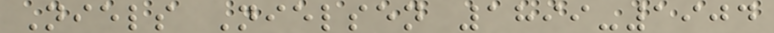Niels Nielsen 1899-1904
